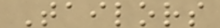Tailors
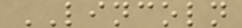LINCOLN
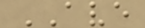AVE
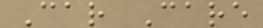Car Care
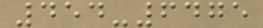454-6475
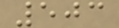503
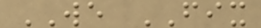WE FIX
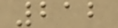212
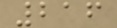216
